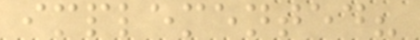implemented?
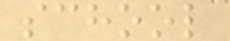school
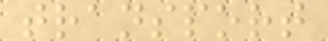transport
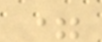=
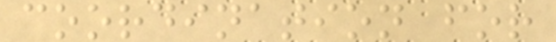coordination for
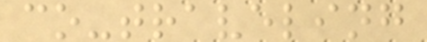co-traveling
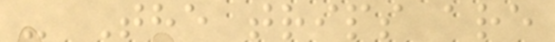- The trips are
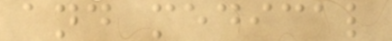and medical
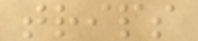trips
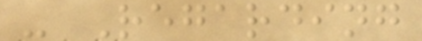- Regarding
